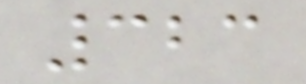323
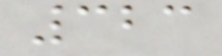323
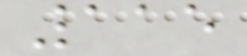115
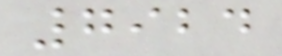7924
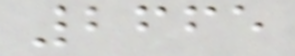2665
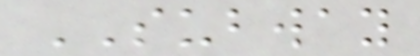SUBWAY
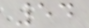54
